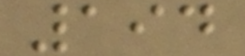194
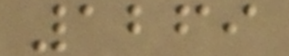1269
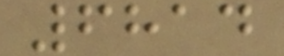6814
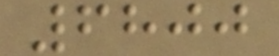6800
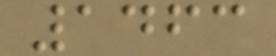1463
